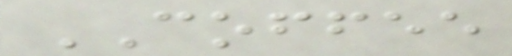COFFEE
